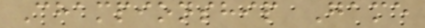Championship Game
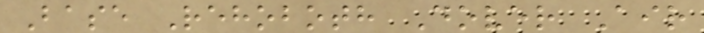Base Rehoboth Dover Air
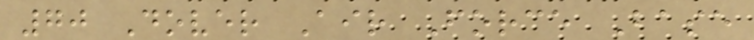70 Dover Air Force Base
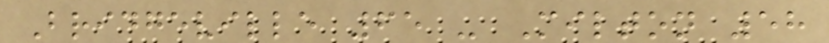Bridgeville 65 - Milton 58
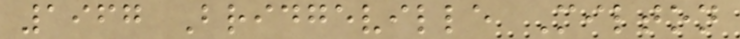1967 Bridgeville Milton
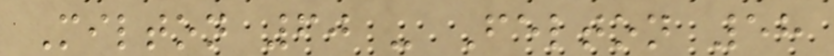Milton 60 - Felton 58
